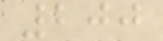200
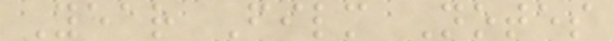Year Film Notes
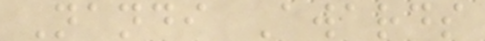Nandi Awards
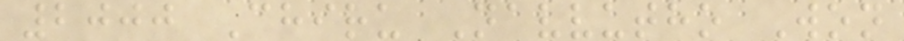2000 Chiru Navvutho Won
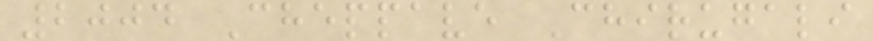2004 Cheppave Chirugali
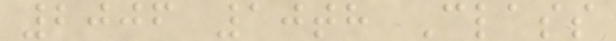2006 10th Class
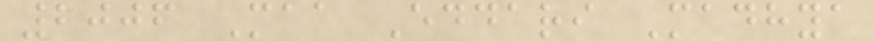2006 Maa Eddari Madhya
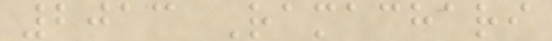2013 Ramachari
